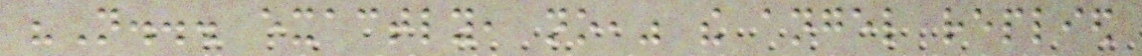"Not... exactly, no," the angel replied
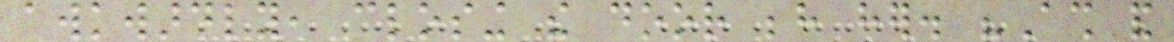awkwardly, closing the door behind her. "Ash and
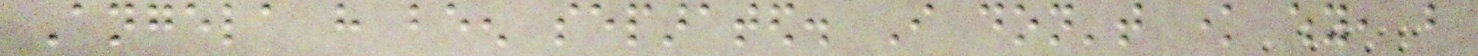Angela have been separated. I don't know why, but
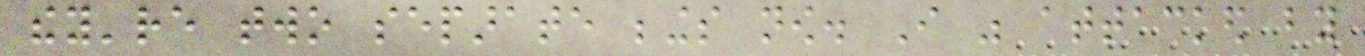they're two separate beings now. I was attacked by
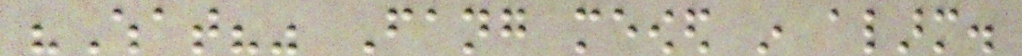"What?" Fang meowed in alarm.
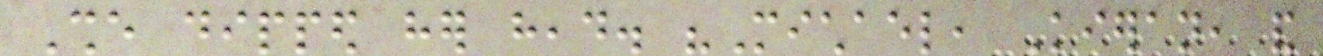She dipped her head. "Michael, Kieran, and
